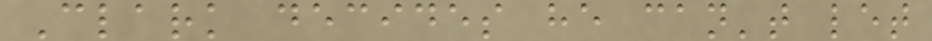Clark decides he can't let
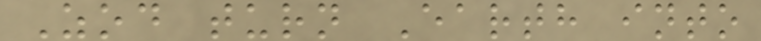Zod turn Earth into
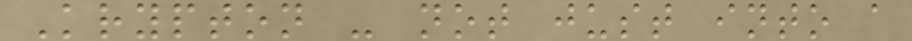Krypton - not just into a
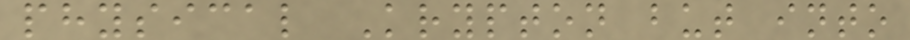physical Krypton but into
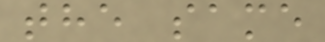the same
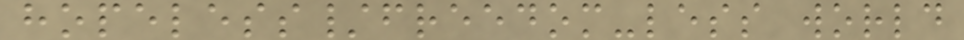hopeless/freedom-less world
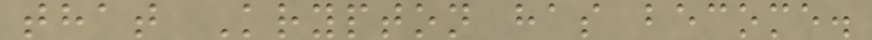that Krypton has become.
